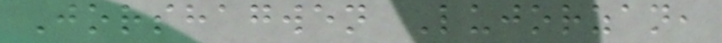Jorshagwen Lujorzan,
